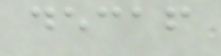decaf
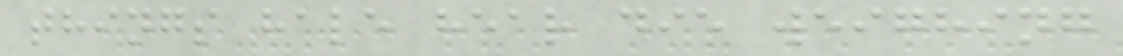things hale hear die weighing
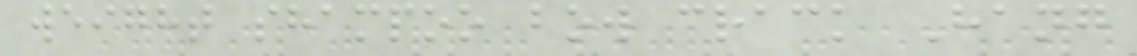weight shampoo bow crack Hang
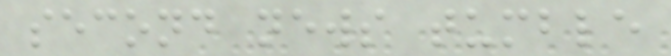second news tumble
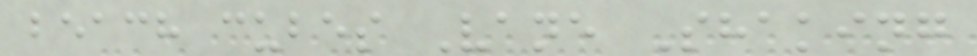beach cubes Vane Shaking
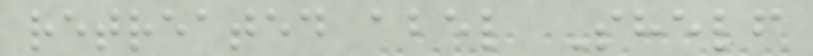retreated abel Shelf
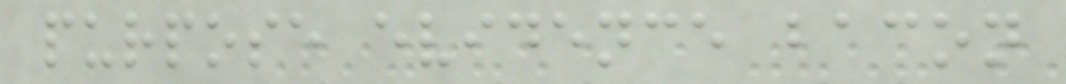purpose evidence bacon
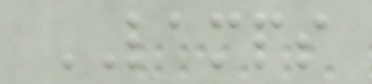LAMPS
